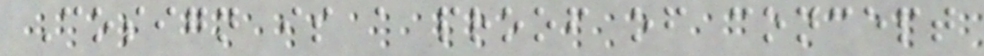Cosign is a proof of concept
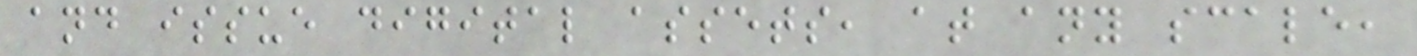and issue digital assets, at any scale,
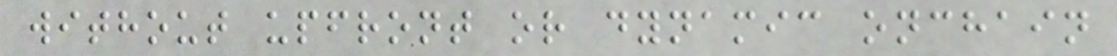without upfront or dynamic onchain
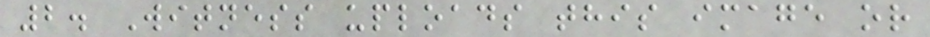2. Witness uploads this image or
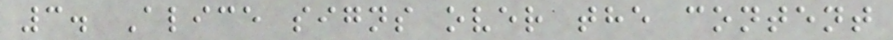3. Alice signs over the content
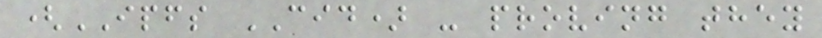(IPFS CID) - proving they
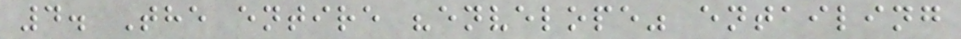4. The entire "envelope" entailing
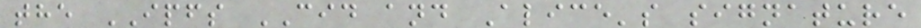the IPFS CID and Alice's signature
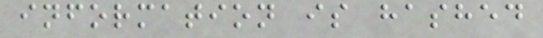information is hashed
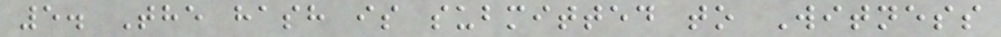5. The hash is submitted to Witness
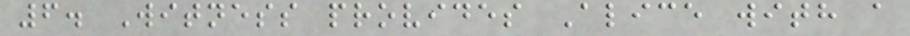6. Witness provides Alice with a
